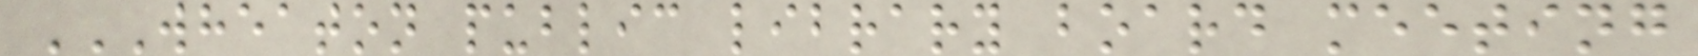WHEATON PUBLIC LIBRARY BOARD MEETING
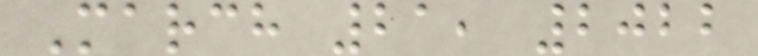March 21, 2022
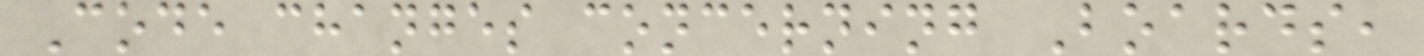Code changes concerning Boards,
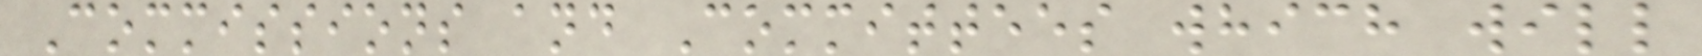Commissions and Committees which will
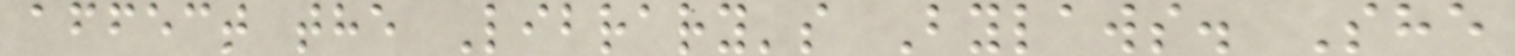affect the Library's Bylaws. She
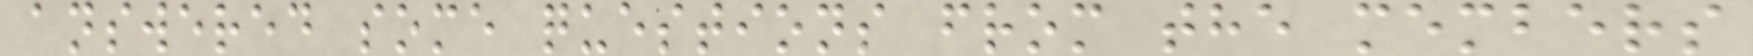answered some questions from the members
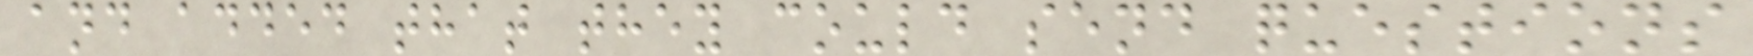and added that they could send questions
